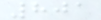801
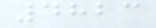4823
